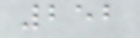252
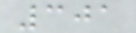301
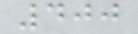400
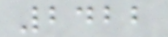2422
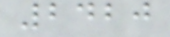2420
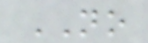NO
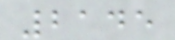2145
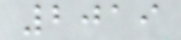2019
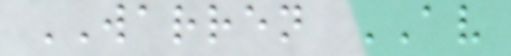WARREN AV
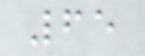65
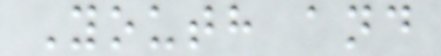Youth and
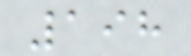198
